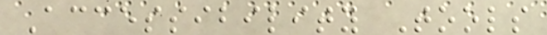Accessibility Tools
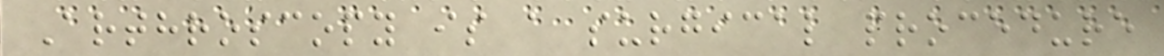Arthroscopy is a surgical procedure
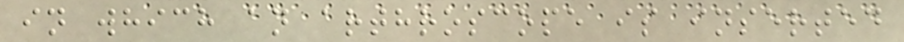in which an arthroscope is inserted
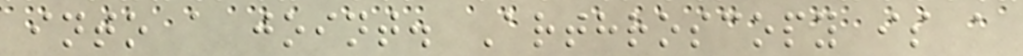into a joint. Arthroscopy is a
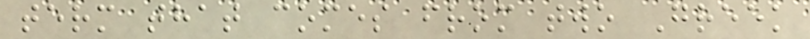term that comes from two Greek
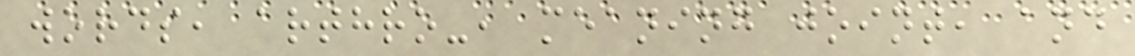words, arthro-, meaning joint, and
